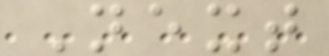Next
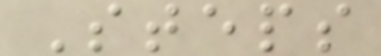Steps
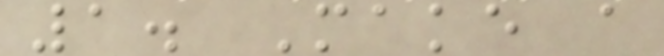1. Make a
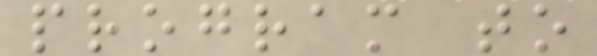program to
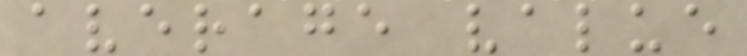average value
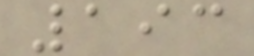193
